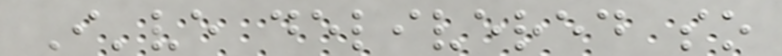I've delivered so
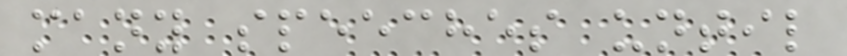many speeches until
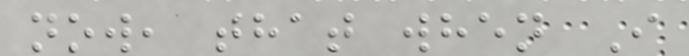now, that when I
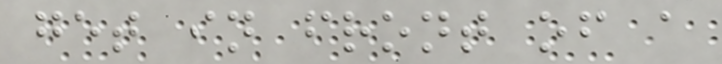get in front of a
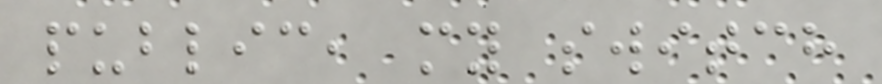public, my switch
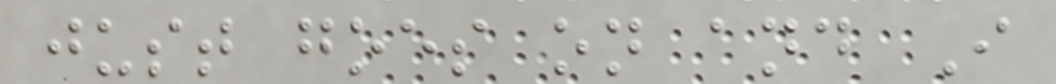just goes on and I
